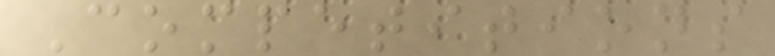Competitions
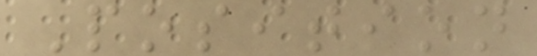Position
